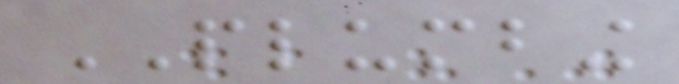PLUMBING
